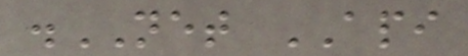.NET API
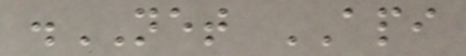.NET API
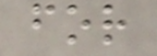for
